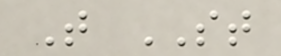T ST
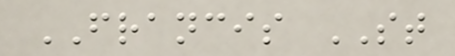FRANCIS ST
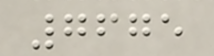7675
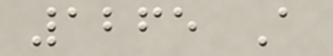1265 A
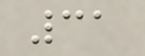31
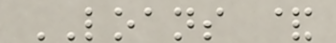LOANS &
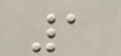1
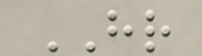HR
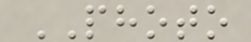PHOTO
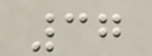37
